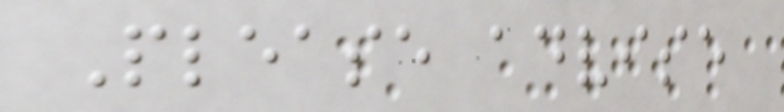Please advise
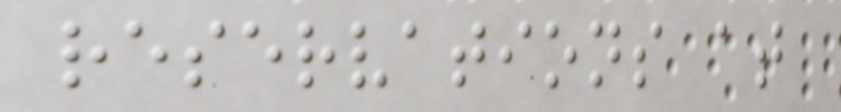reservations at
